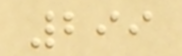299
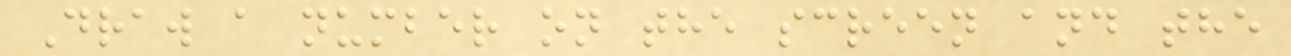Draw a number on the screen and the
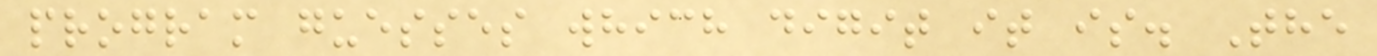program guesses which digit it is. The
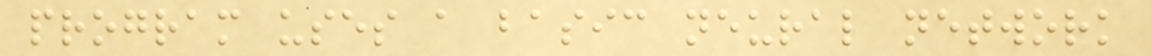program uses a basic neural network
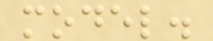model.
